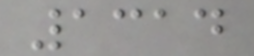1314
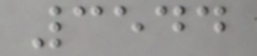3544
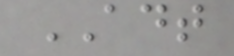ADT
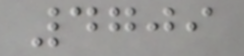4709
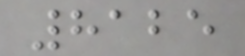8125
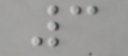3
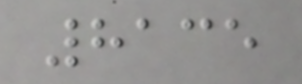8135
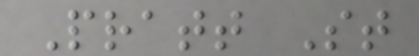Pratt St
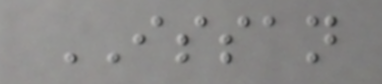ISSAN
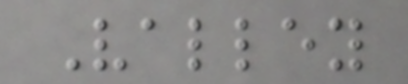Valley
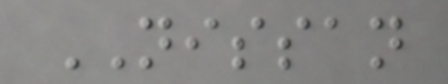NISSAN
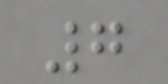7
